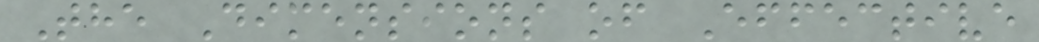The Dimensions of Effective
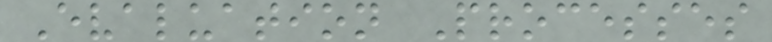Evaluation Processes
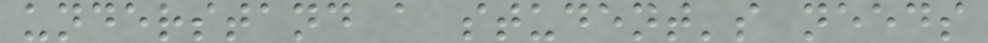understand a student's needs
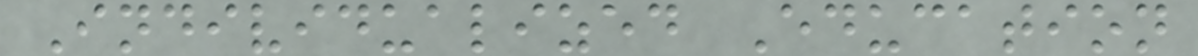Individualized Education
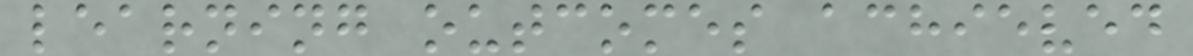learning outcomes achieved
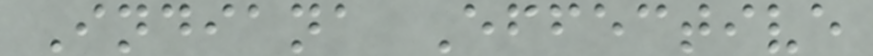Indiana Effective
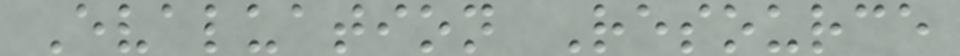Evaluation Resource
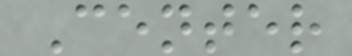Center
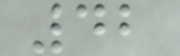42
